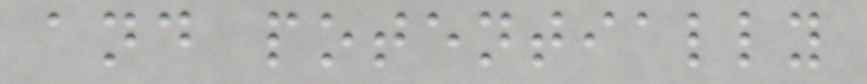and potentially
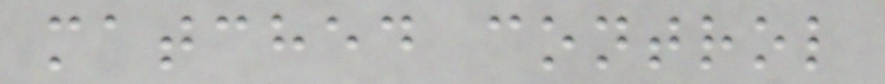matched control
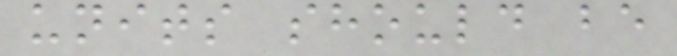units should be
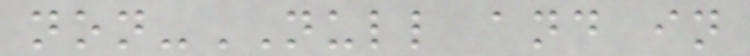non-NULL and in
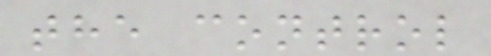the control
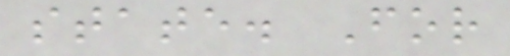state. For
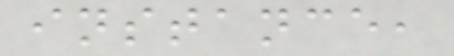instance,
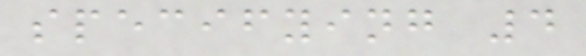specifying 4
